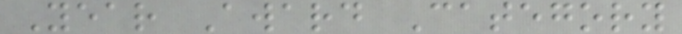Year Award Category
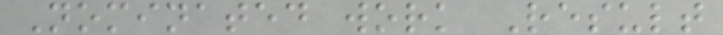Nominated work Result
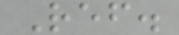Ref.
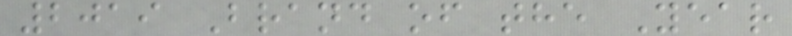2019 Brand of the Year
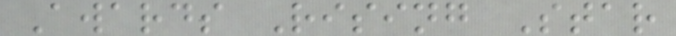Awards Rising Star
